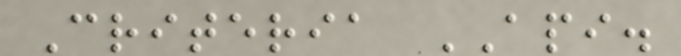Criteria API.
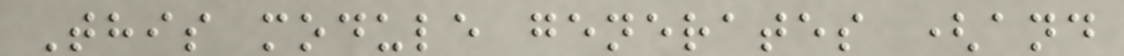This module generates (and
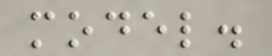model.
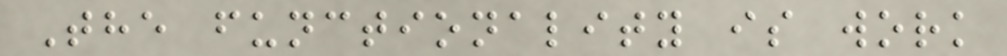The functionality is work
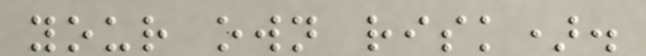your own risk).
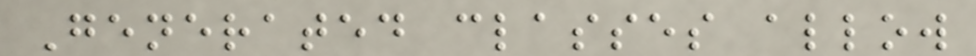Generated classes allow
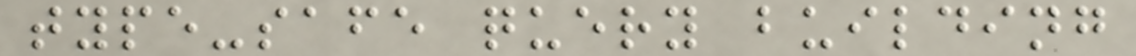type-safe query building
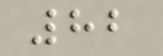82
